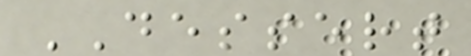DESSERT
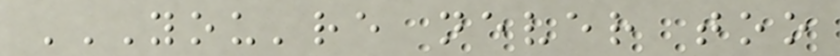YOU'RE NEVER TOO
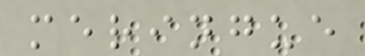meringue
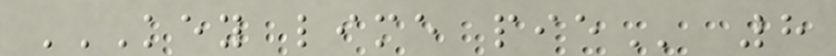KEY LIME PIE 8
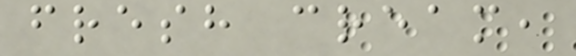fresh cream,
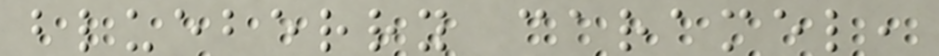blueberry caramel,
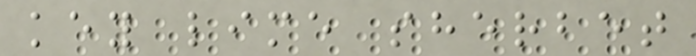key lime sherbet
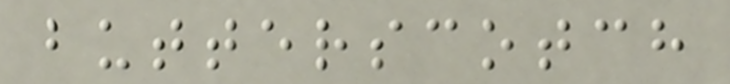butterscotch
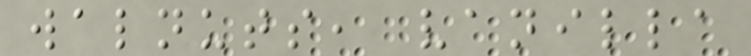walnuts, vanilla
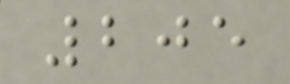205
